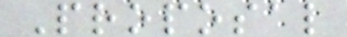Proposal
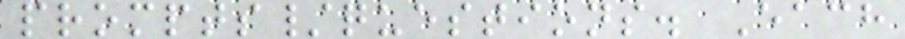prompts/questions. Each
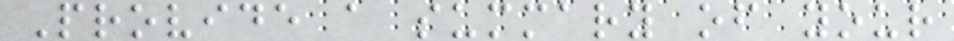Provide a summary of your
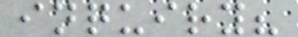inquiry?
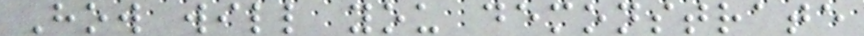How will you demonstrate
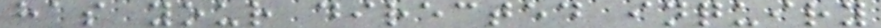has your directed inquiry
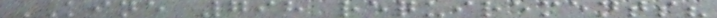KINE 798 requirements?
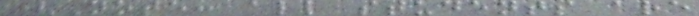(Note: all students are
